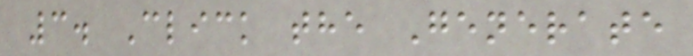3. Click the Generate
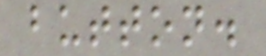button.
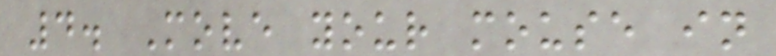4. Move your mouse in
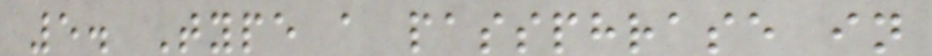5. Type a passphrase in
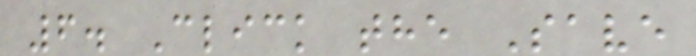6. Click the Save
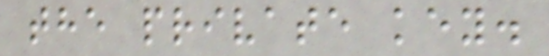the private key.
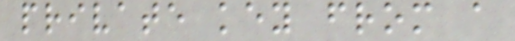private key from a
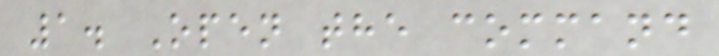1. Open the command
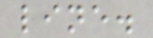line.
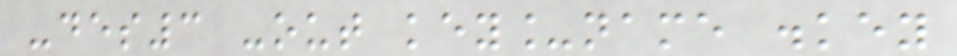-des3 -out key_name .key
